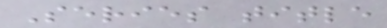Series title
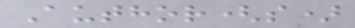Author(s)
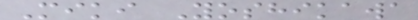Miki Yoshikawa
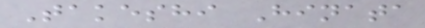Takeshi Hinata
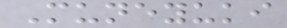Muneyuki
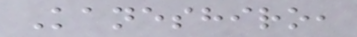Kaneshiro,
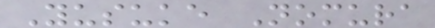Yusuke Nomura
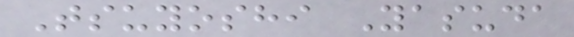Tsuyoshi Yasuda
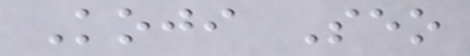Koji Seo
